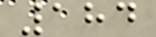184
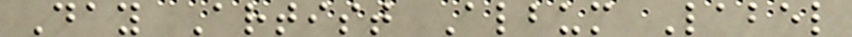Day Artist Album Label
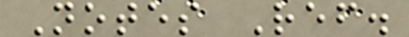Notes Ref.
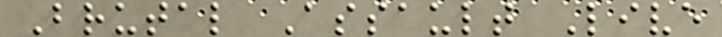Brutal Assault Live
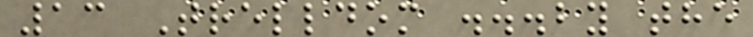13 Trelldom ...by the
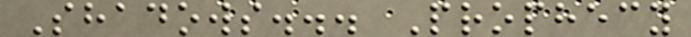Shadows... Prophecy
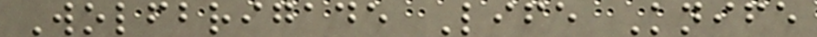Wolfbrigade Life Knife
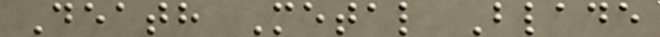Death Metal Blade
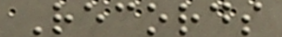Records
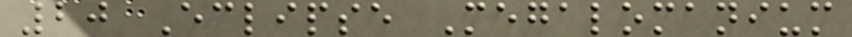20 Eclipse Megalomanium
